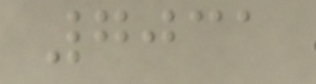7031
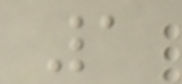1
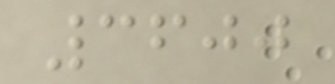3600
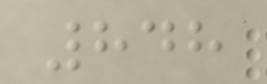848
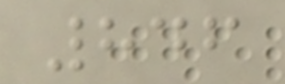846
